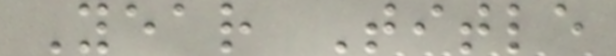Year Title
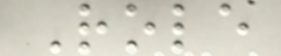Role
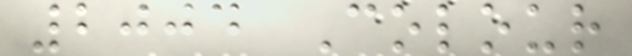2004 Colour
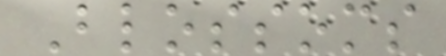Blossoms
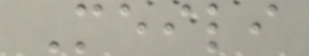Meili
